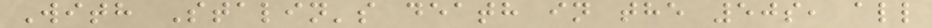With Stalin's death in the 50s, all
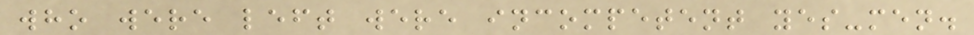who were left were incompetent yes-men.
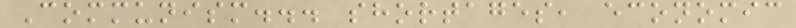Communism... shortages, economic
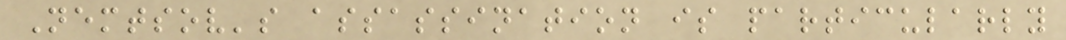Nemtsov's assassination is particularly
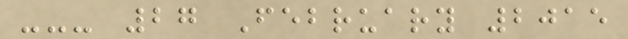--- 27 February 2015
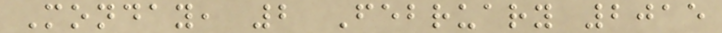Monday, 2 February 2015
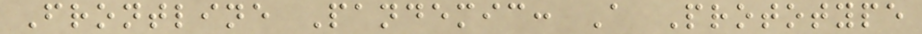Frontline Pandemic: A Prototype
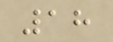18
